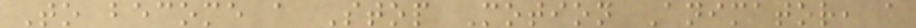To become a Stop Motion Animator, a
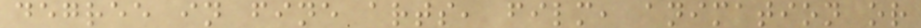degree in fine arts, film, animation or
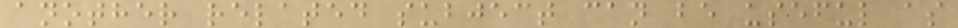another related subject can be useful as
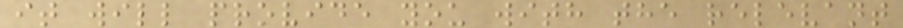it will provide you with the relevant
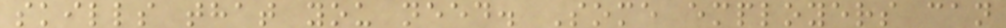skills that you need. Some employers can
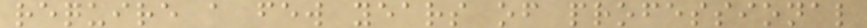require a few years of professional
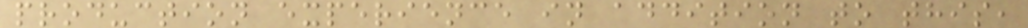production experience in addition to this,
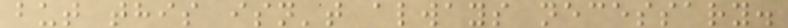but this isn't always necessary.
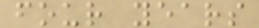four years
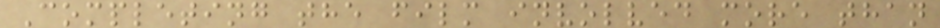Completing the film involved more than
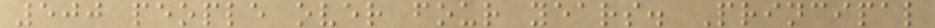500 people over four years. Principal
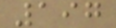197
